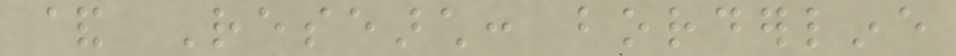& Research: borderline
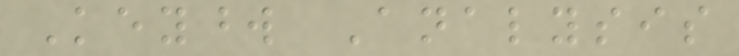Keyword Analysis
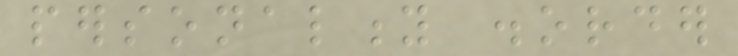personality disorder
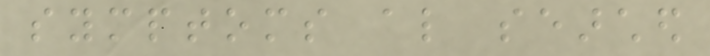symptoms also searched
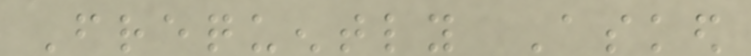Frequently Asked
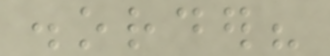disorder?
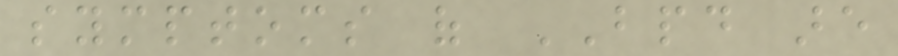symptoms of BPD are
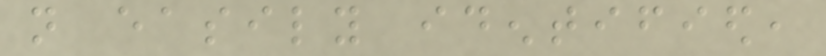not easily identified,
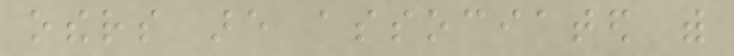others are associated with
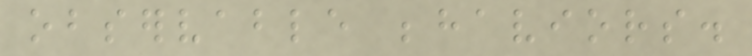observable behaviors.
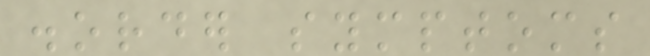disorder symptoms
